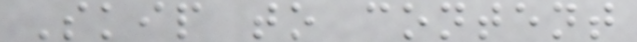Skip to content
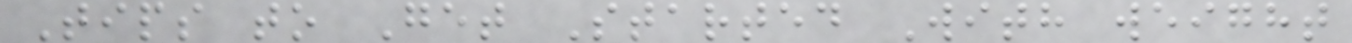Tips to Get Started With weight
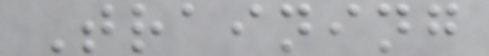Training
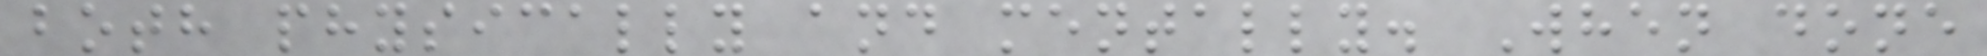both physically and mentally. When done
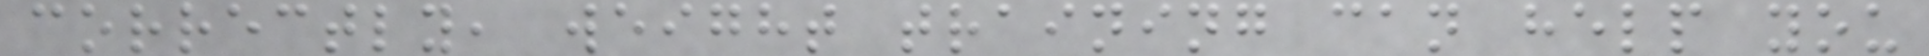correctly, weight training can help you
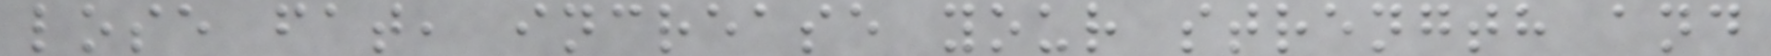lose fat, increase your strength and
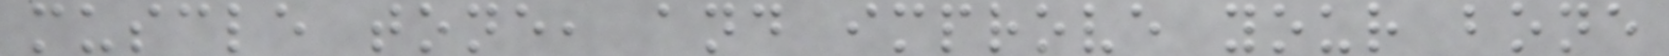muscle tone, and improve your bone
